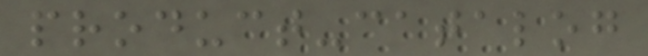product-catalog
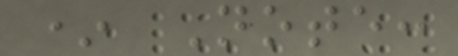* Note:
